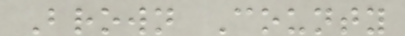Brown County
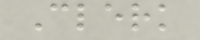Clerk
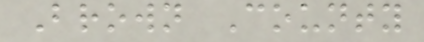Brown County
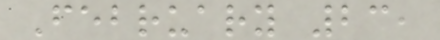February 23,
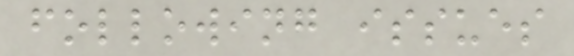following issues
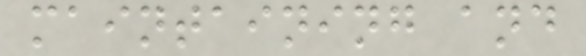maintaining and
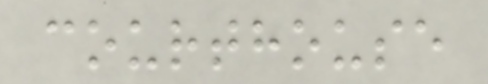courthouse
